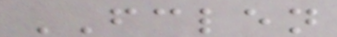FCLEN
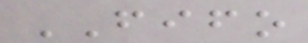FIFO
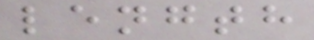length
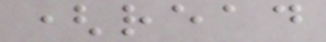(read
